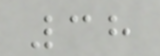38
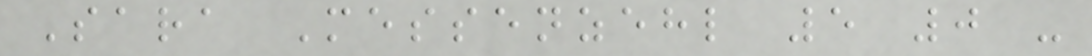Sara Messenzehl 5 0 -
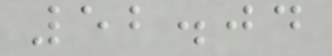52.04
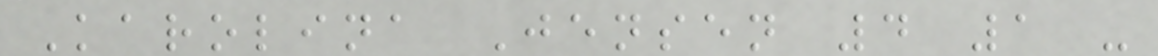Karolina Jensen 4 1 -
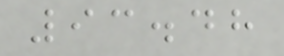93.48
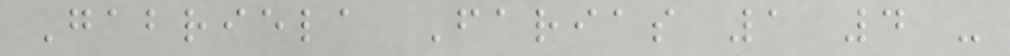Gabriela Farias 1 4 -
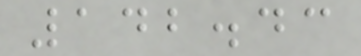142.43
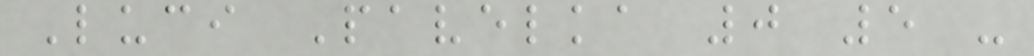Luci Pavelka 0 5 -
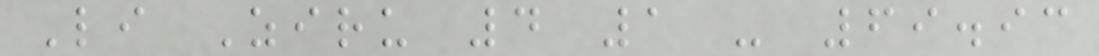Li Ziru 4 1 - 69.93
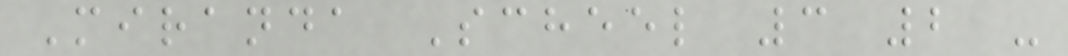Miranda Scheel 3 2 -
